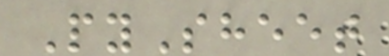PySheet
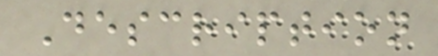Description
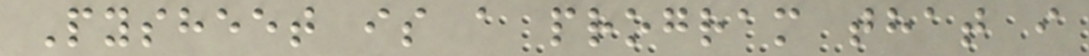Pysheet is a program that i
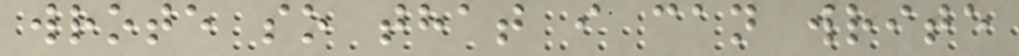wrote so that i can write
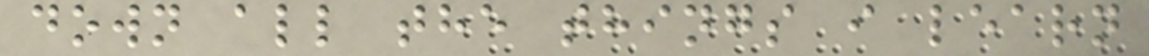down all the things i learn
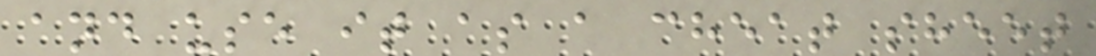and use it as a cheat sheet
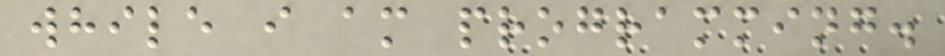while i am programming.
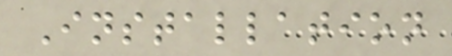Installation
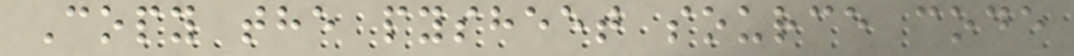Copy the pysheet source code
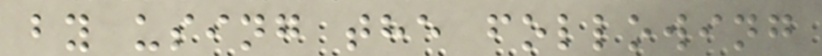by using the following
